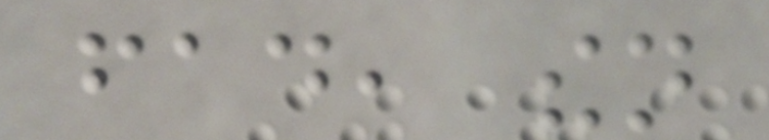fad, then
